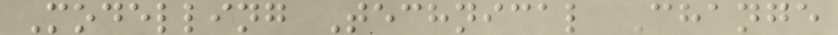Modelling Technical Change
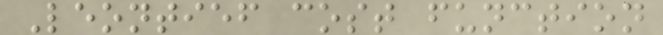Leontief cost function
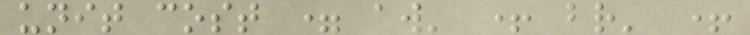unit cost = aw' + br' +
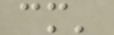cm'
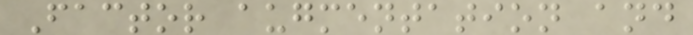Factor augmentation and
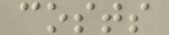costs
